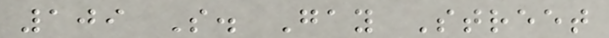109 S. Gay Street
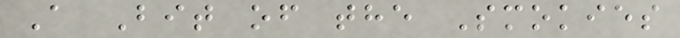A Bit of the Smokies
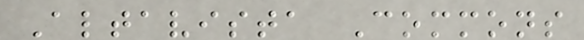Altavista Commons
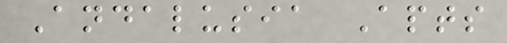Andalusia Apts
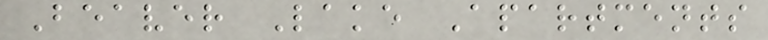Beaver Lake Apartments
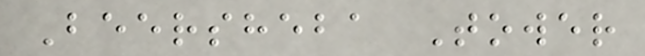Beersheba Tower
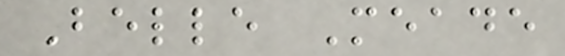Belle Meade
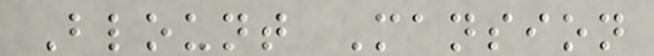Blount Mansion
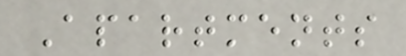Apartments
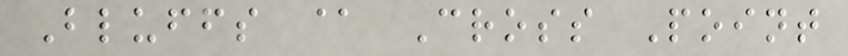Bluffs @ Cross Point
